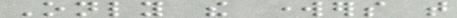Only the workers that
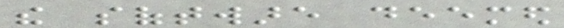the software deemed
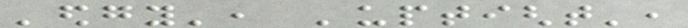'edgy', 'uptight',
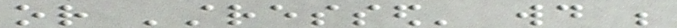or 'stressed' would be
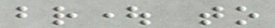brought to
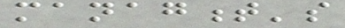managment's
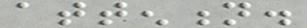attention.
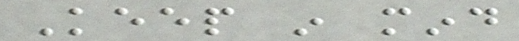Keep in mind
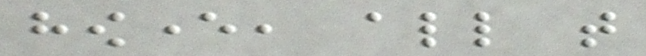however, all that
